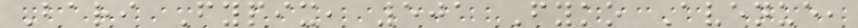Bari Fypix, 501 Fyko Avenue,
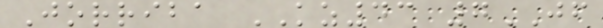Jorriba KZ43 7JF
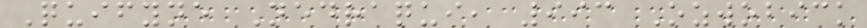Quifyne Nedraqui, 993 Ozwobick
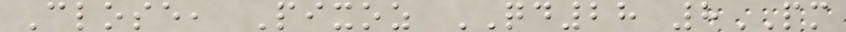Close, Pixoz QD28 8PM
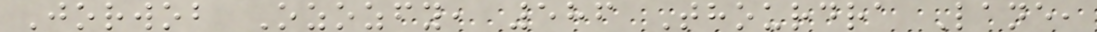Jorwob Ozozfy, 586 Thourdra Lane,
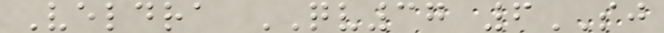Veldra QV37 6SJ
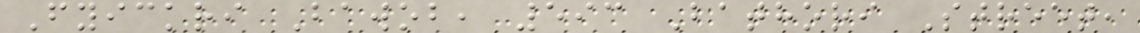Fyickri Bawob, 593 Bathori Street,
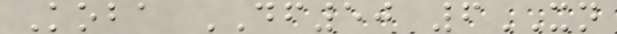Koba DF50 6XN
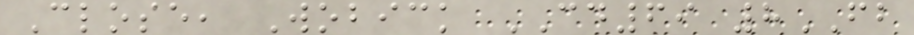Close, Wobick CD69 8FB
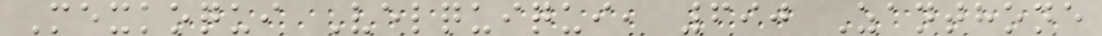Mexkoqui Velquiqui, 690 Zanthone
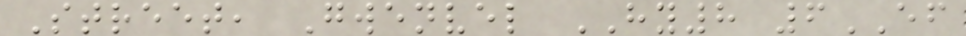Street, Gwenvel HY8 6EF
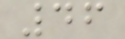46
